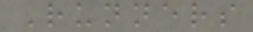Runners
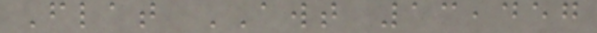Flat AWT 13,457
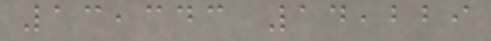13,343 14,229
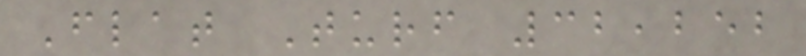Flat Turf 32,252
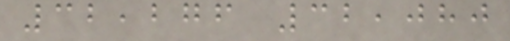32,276 32,080
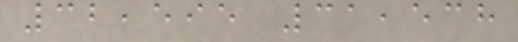32,595 31,538
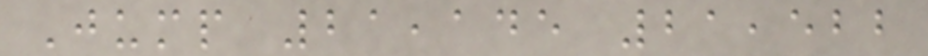Jump 21,145 21,522
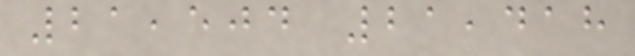21,504 21,418
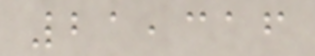21,316
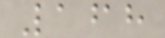168
